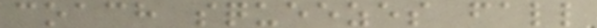coach squeezes fall
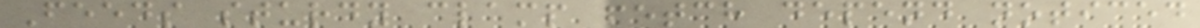Feeds sturdy clamp fetch depend noticed
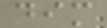dim
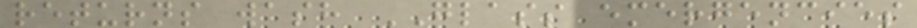returns wash GLASS emergencies
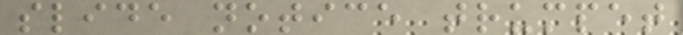slide notice trumpet
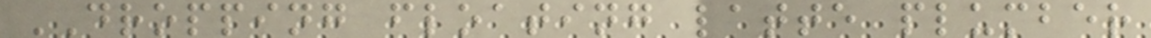DROPPING floating latte plumber
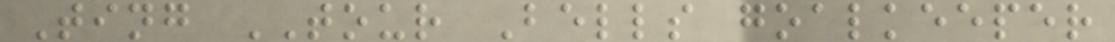Ting TOUR Bells goalkeeper
